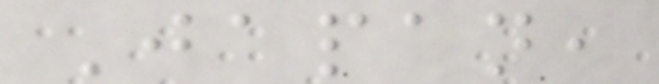Japan,
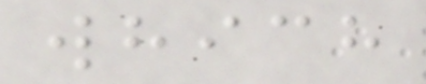which
